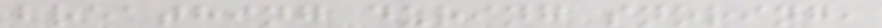breathing during snoring,
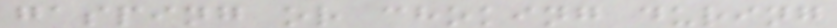gasping or choking during
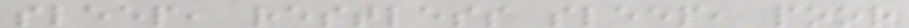sleep, restless sleep, poor
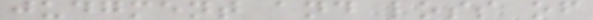judgment and loss of
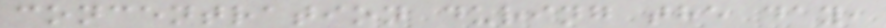concentration during the day,
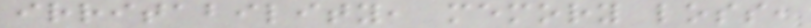irritability, memory loss,
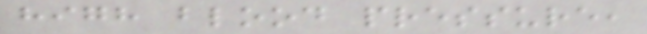high blood pressure,
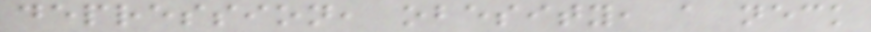depression, obesity, a neck
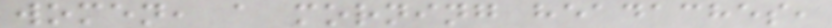women, a morning headaches,
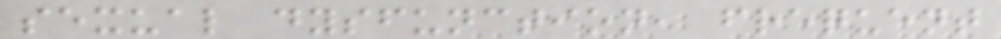sexual dysfunction, frequent
